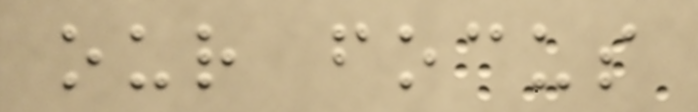our focus
